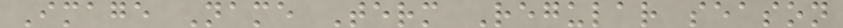Image Name Term Regular season
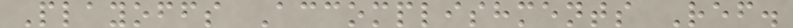Playoffs Accomplishments Ref.
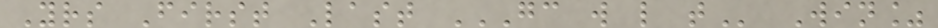Yrs First Last GC W L T Win%
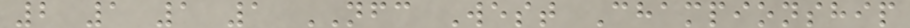2 1 1 1 NFC West Championship
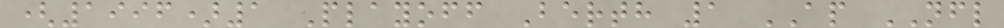(1996)1 Playoff Berth 1 AP NFL
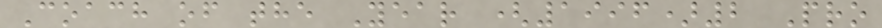Coach of the Year (1996)2 Pro
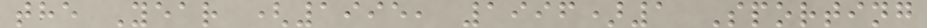the Year (1995, 1996)1 Sporting
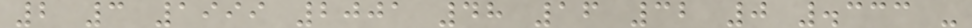2 3 1999 2001 48 16 32 0 .333 -
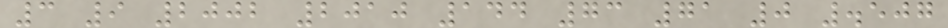3 9 2002 2010 144 73 71 0 .507
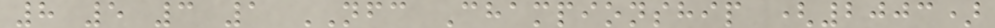8 5 3 1 NFC Championship (2003)
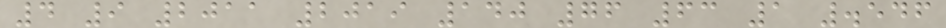4 9 2011 2019 140 76 63 1 .546
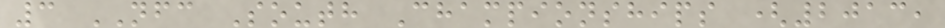3 NFC South Championships (2013,
